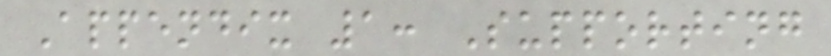Appendix 1: Supporting
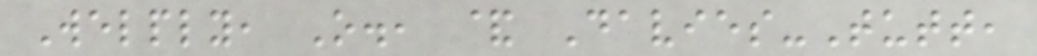Welply, O., & Davies-Tutt,
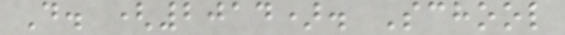D. (2014). School
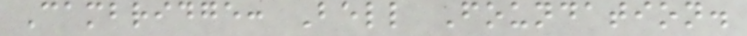Cambridge: Bell Foundation.
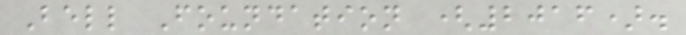Bell Foundation (2016).
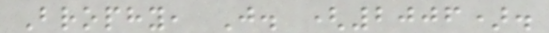Brophy, J. (2006).
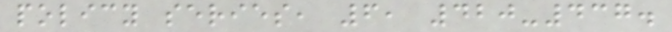policy series, 6, 420-437.
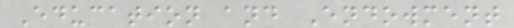Education and Endowment
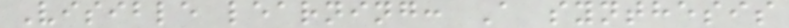Visible learning: A synthesis
